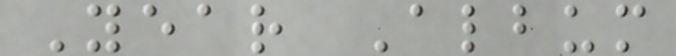Year Album
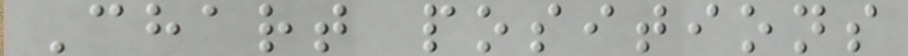Chart positions
